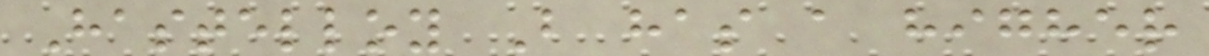Hastelloy B has a higher
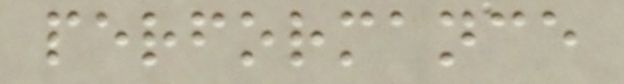performance
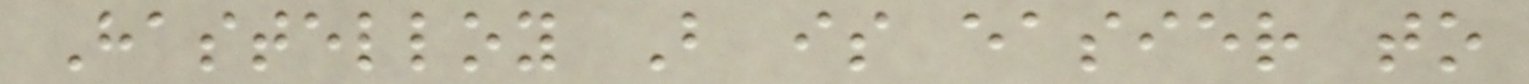Hastelloy B is easier to
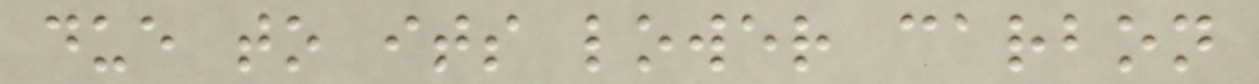due to its lower carbon
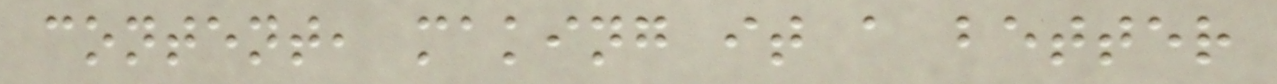content, making it a better
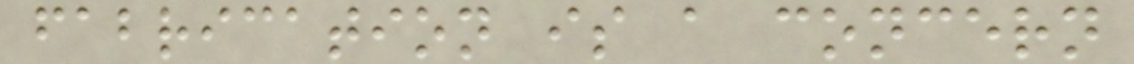fabrication is a concern
